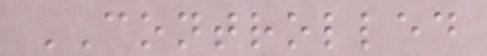CONTROLLED
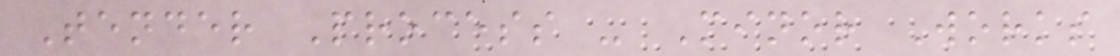Tender Process - Minor Works
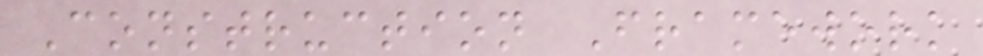Construction Framework
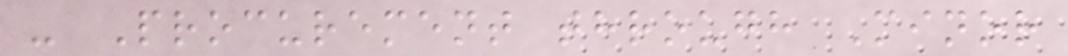- Procurement through Minor
